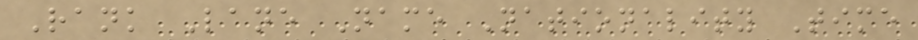Rank Lane Name Nationality Time
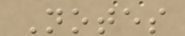Notes
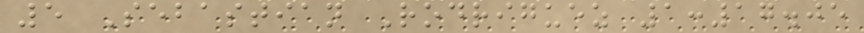5 Sebastian Rodriguez 1:17.05
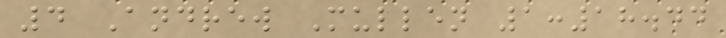4 Andrew Mullen 1:18.44
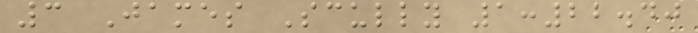3 James Scully 1:22.40
